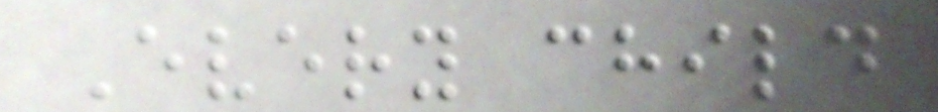Every child
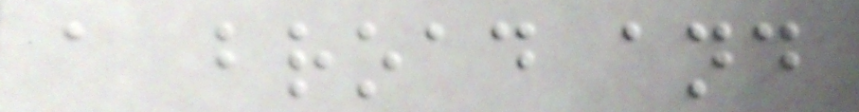a broad and
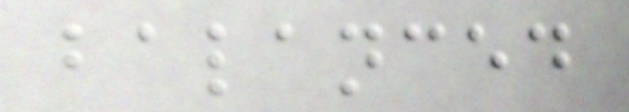balanced
